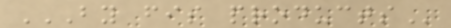BY FIS PRODUCTS
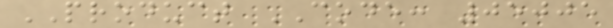PRODUCT CODE: 05005
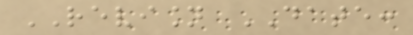REVISION DATE:
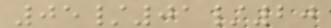05/01/20
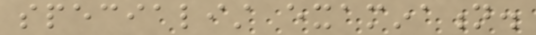specialist examination.
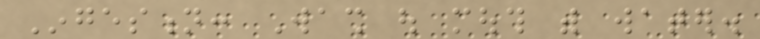Ingestion: Wash out mouth with water.
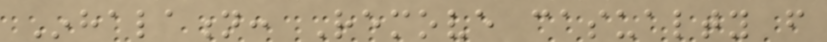Inhalation: Remove casualty from
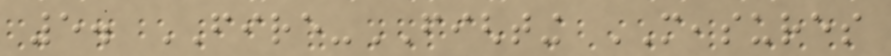5. FIRE-FIGHTING MEASURES
